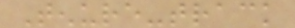Tenure-track
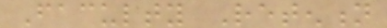Faculty Retention
